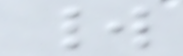world
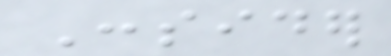Consider
